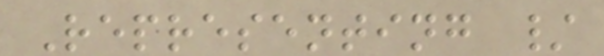Representing /
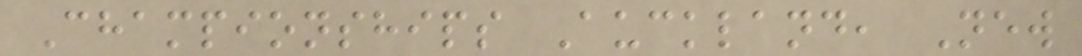Championships Auckland, New
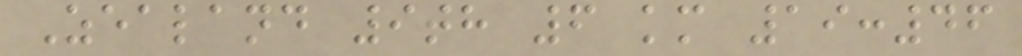Zealand 9th 6 km 19:46
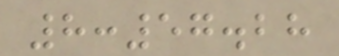8:57.28
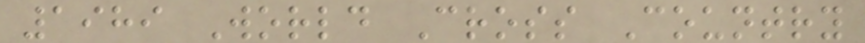1989 World Cross Country
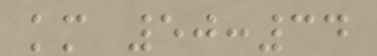km 50:34
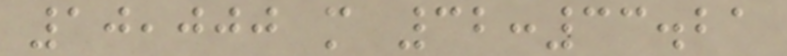10,000 m 32:33.21
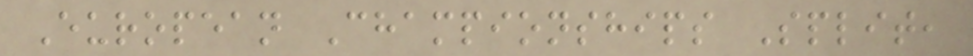European Championships Split,
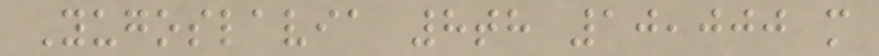Yugoslavia 8th 10,000 m
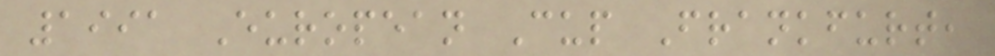1991 European Cup Frankfurt,
